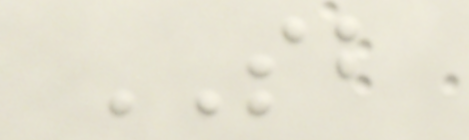SB
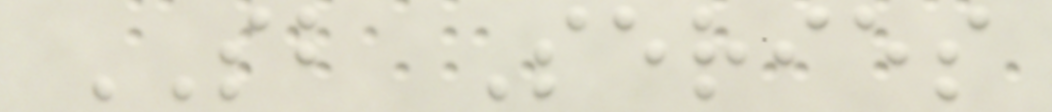SB Series
